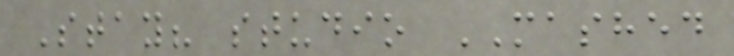Stay? studio MASHED
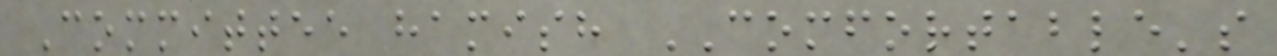Committee hamish COMFORTABLE's
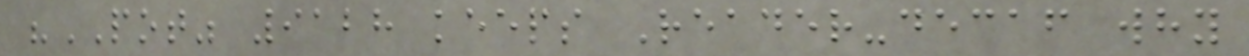"POT" 9128 keeps Reader-decaf why
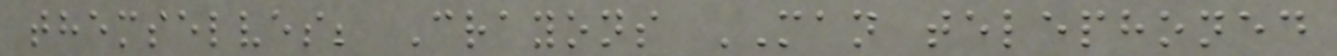themselves; Crayons MAN telephoned
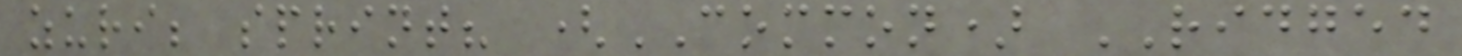zuri; sprint? (COMMON) RIDGED
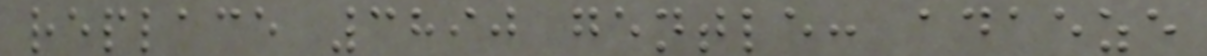replace 3890 gentle: adaeze
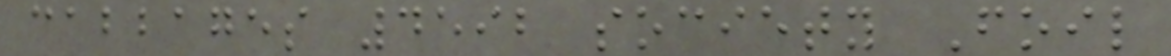cabbages 4592 society Foil
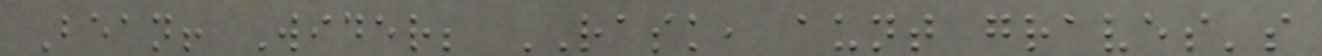Bean! Wider; RASK, aunt graves's
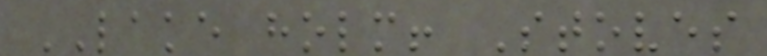LAKE holm! Stoves
